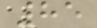85
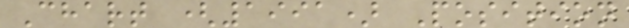Chart (1991) Position
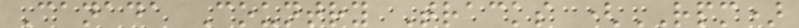Canada Country Tracks (RPM)
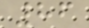86
